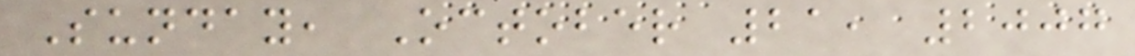Sunday, October 21, 2007
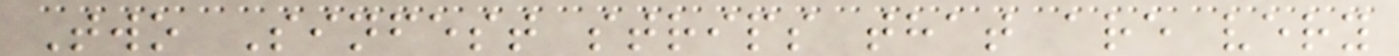Two Sinfest strips that are very
